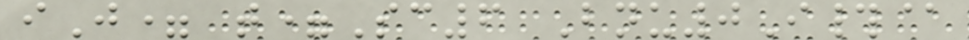iJ= t=Sc6 Bnu0I#@
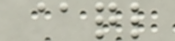@ql
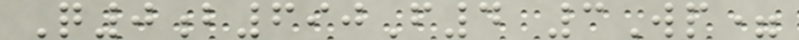Q0b690F4 3Wp=
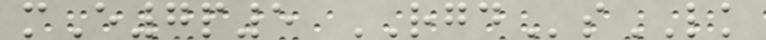mE7p5 RGDsLK
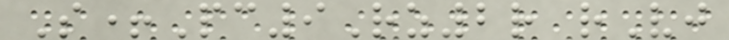S+Pc9Rz2r rVj
